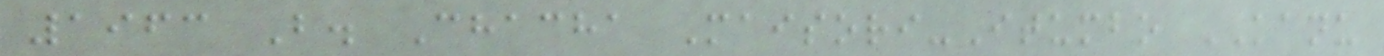1963 B. Chacha Maisori-Itumbo KANU
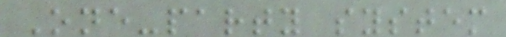One-party system
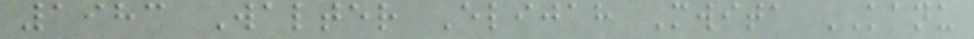1983 Walter Elijah Mwita KANU
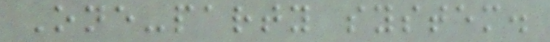One-party system.
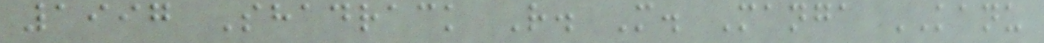1997 Shadrack R. M. Manga KANU
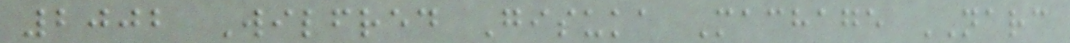2002 Wilfred Gisuka Machage NARC
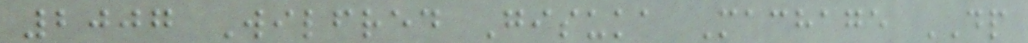2007 Wilfred Gisuka Machage DP
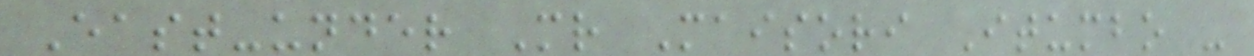East-under Mr Maisori Itumbo -
